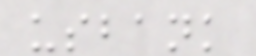usbank
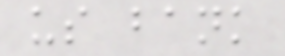us bank
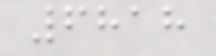6818
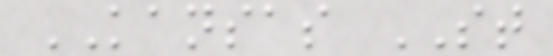KANSAS ST
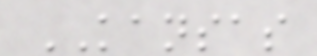KANSAS
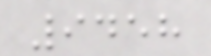9458
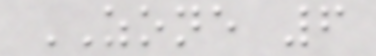ZONE 6
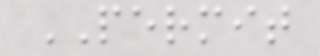PERMIT
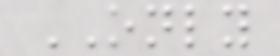ONLY
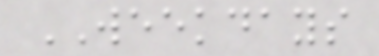WEEKDAYS
